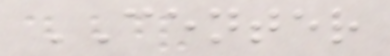CENTER
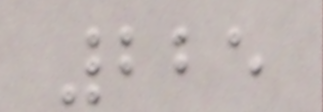225
